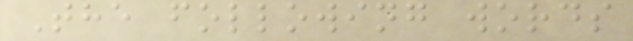The following words
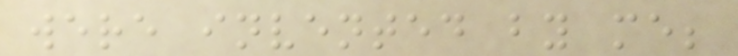were invented by me;
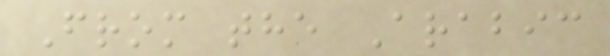From the Arabic
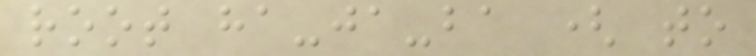root ha-ja-ba ( to
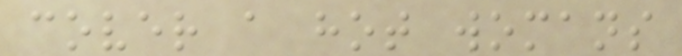cover a hot womans
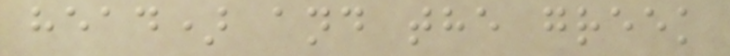head) and the greek
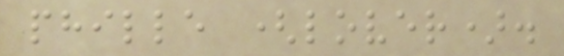phille (lover).
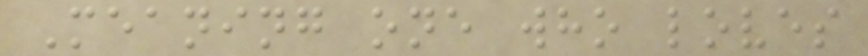Meaning one who loves
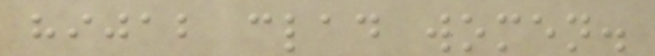hijab clad women.
